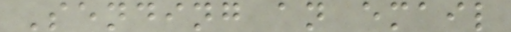Sending an email
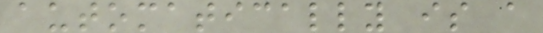automatically is a
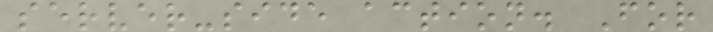server-side action. For
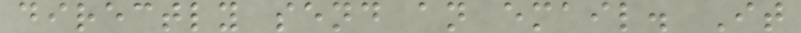directly send an email. It
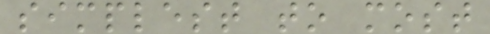simplest to most
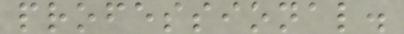professional.
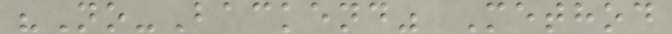"No-Backend" Method
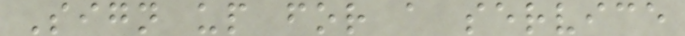Sign up for a service
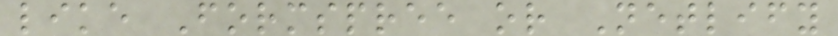like Formspree or Netlify
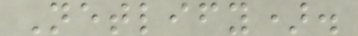Netlify).
